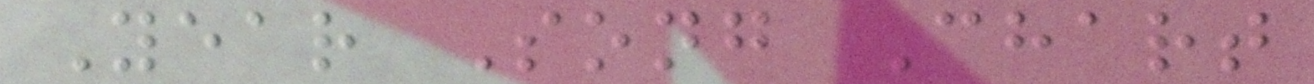Year Song Chart
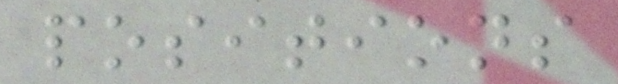positions
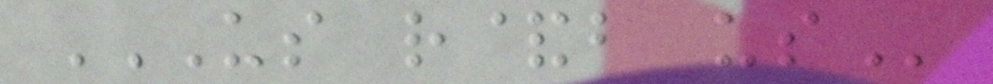US R&B US
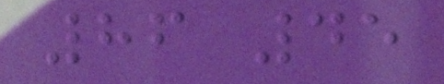86 45
